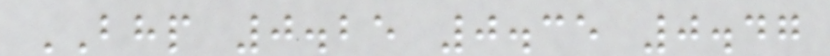BHP 0.25 0.35 0.47
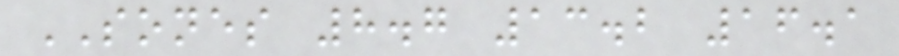SONES 8.7 13.2 16.1
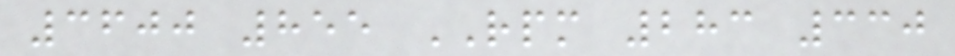3600 855 RPM 283 330
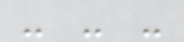- - -
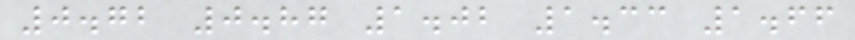0.72 0.87 1.02 1.33 1.66
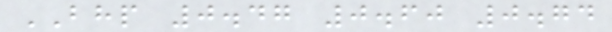BHP 0.47 0.60 0.74
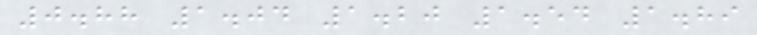0.88 1.04 1.20 1.54 1.89
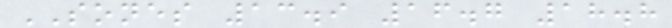SONES 13.9 16.7 18.8
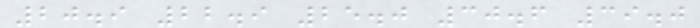20.9 22.9 25.0 30.6 39.0
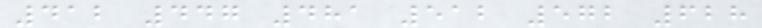412 447 481 512 572 628
